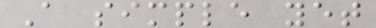A simple yet
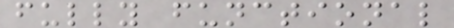fully functional
